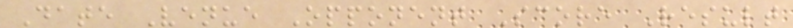Date Venue Opponent Score Result
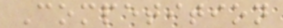Competition
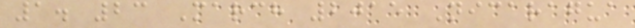1. 23 March 2015 Nicaragua
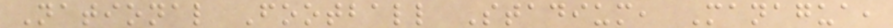National Football Stadium, Managua,
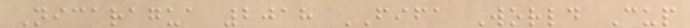Nicaragua 2018 FIFA World Cup
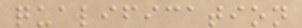qualification
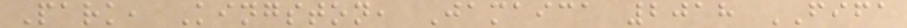Park, Kingston, Jamaica 2018 FIFA
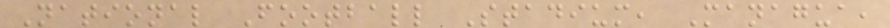National Football Stadium, Managua,
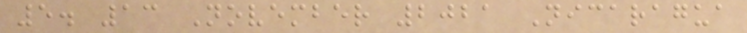5. 13 November 2021 Nicaragua
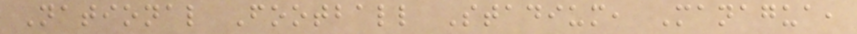National Football Stadium, Managua,
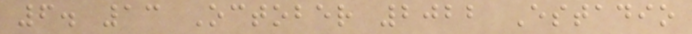6. 13 October 2022 Estadio
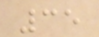35
